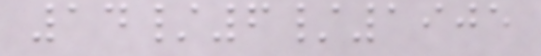14/6/1905
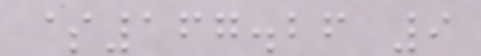$167.26 9
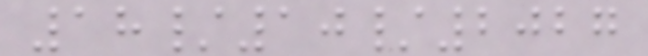18/10/2027
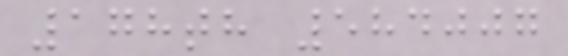178th 584007
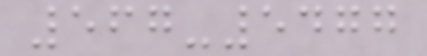567-5477
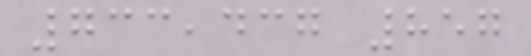733,437 857
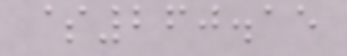$260.15
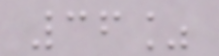36%
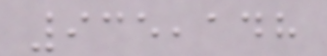935,148
